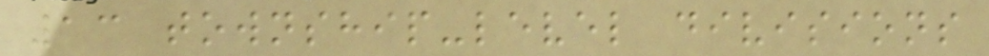13 township-level divisions
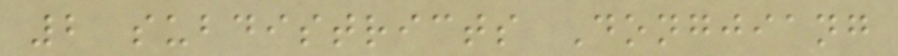2 subdistricts Dongjiang
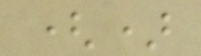()
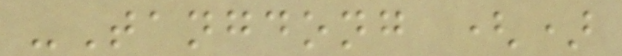-Tangdong ()
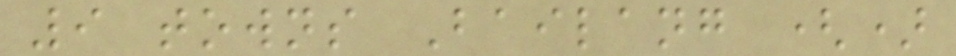9 towns Bailang ()
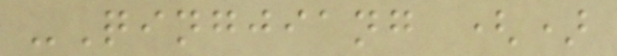-Qingjiang ()
